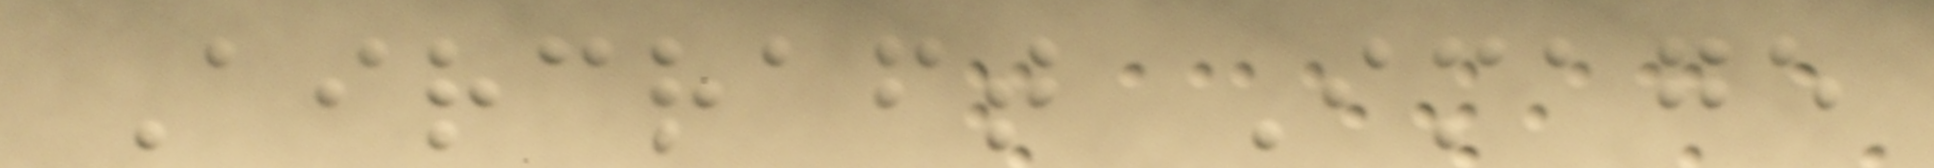Aircraft Image
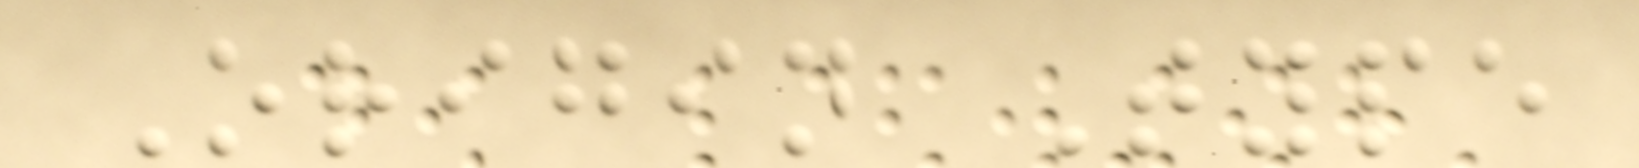Origin Type
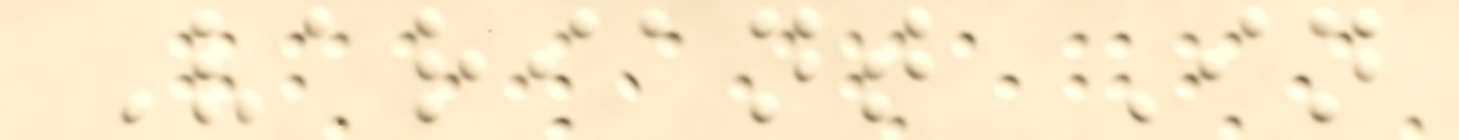Variant In
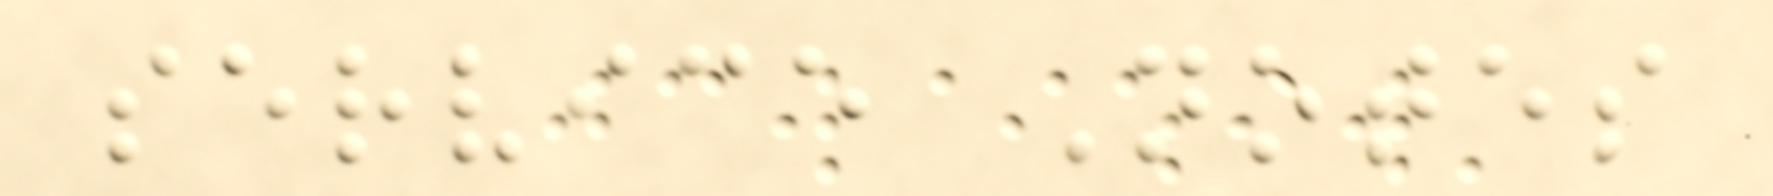service Notes
